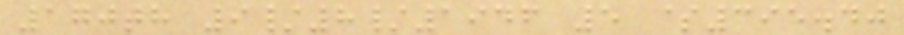170th 9/8/1946 5 $395.40
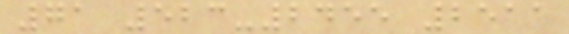71 523-2455 2511
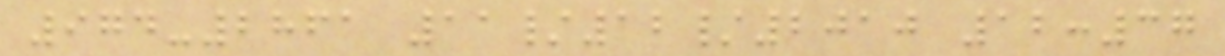974-2861 11/12/2010 12:37
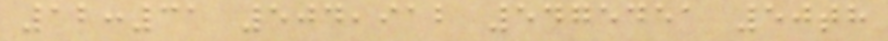12:31 504,912 5475451 50th
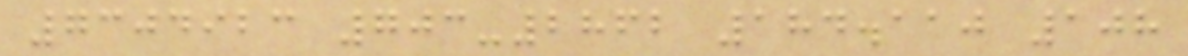7304923 703-2862 184.110 108
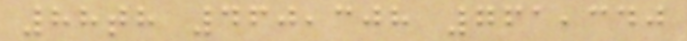88th 460,308 761,340
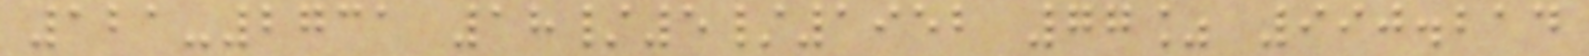121-2731 18/5/1952 77% 990.214
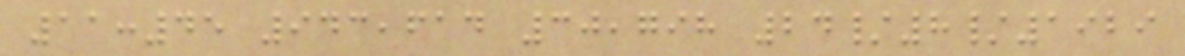11:45 943,614 30,798 24/8/1929
